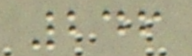246
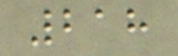218
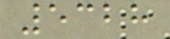5328
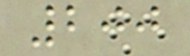200
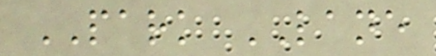PARK LANE
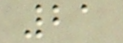21
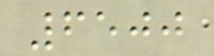6500
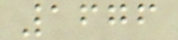1676
